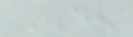DEN
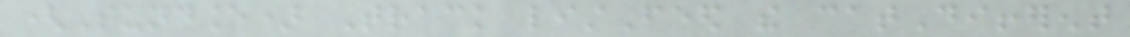(Sundance) Track listFeed the catDifferent
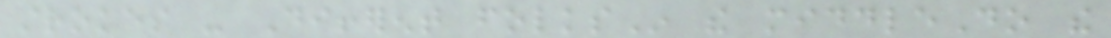strokes - Different folksIn the middleDo the
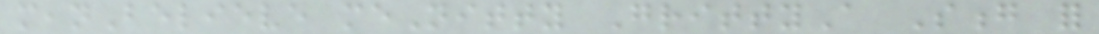meanBelieve meNitty GrittyA Song for
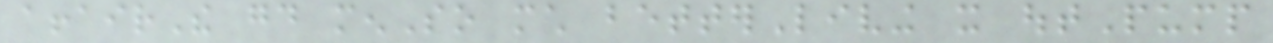affairThe good menSo much betterLiving it outPump
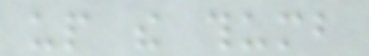up the thumb
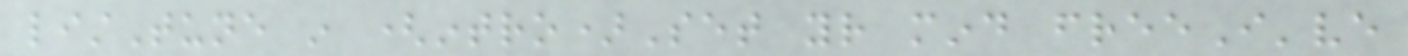listTune in (intro)Set your mind freeI've
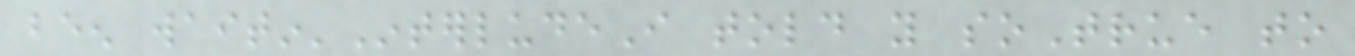been waitin'InterludeI told you soTrue to
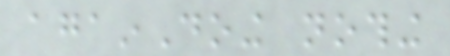againDoing nothing
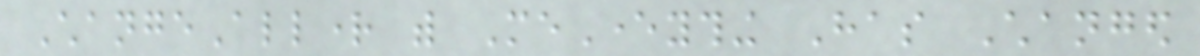ChangeAllright with MeEverything Has Changed
